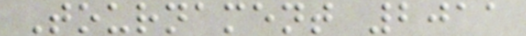Tournament 2011
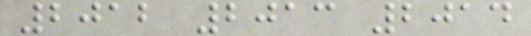2012 2013 2014
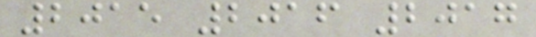2015 2016 2017
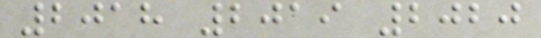2018 2019 2020
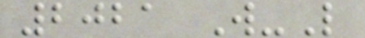2021 W-L
